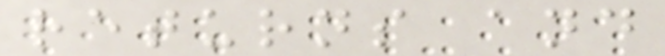returns and
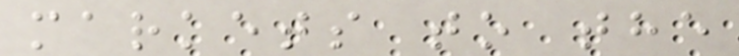markets to the
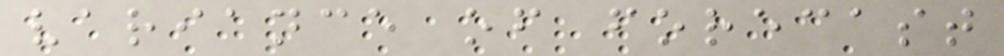variance of forecast
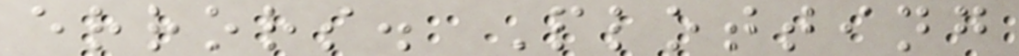errors. Plotting
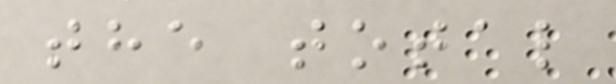the total
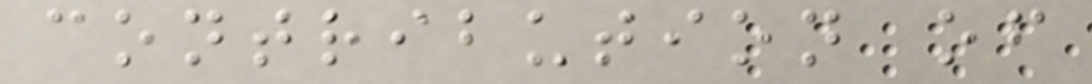contribution of
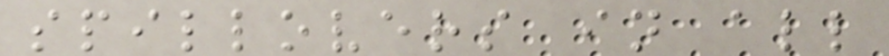spillovers in all
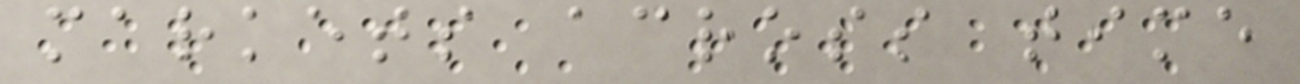markets across time
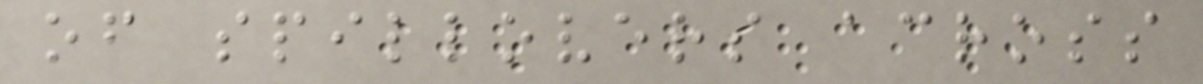of spillovers across
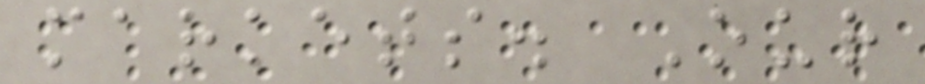markets. Our
